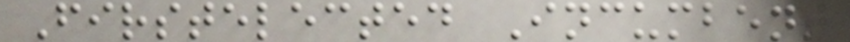Firstelected Incumbent
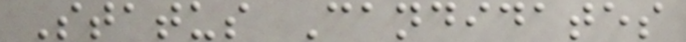Status Candidates
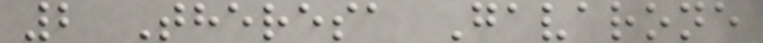2 Theresa Gavarone
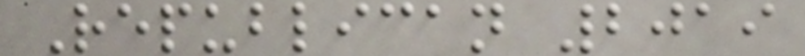Republican 2019
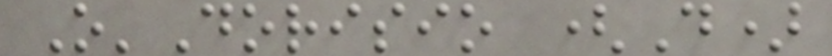O'Dorisio (D)
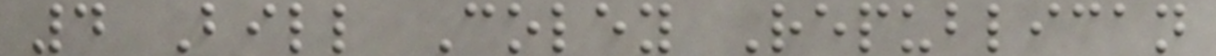4 Bill Coley Republican
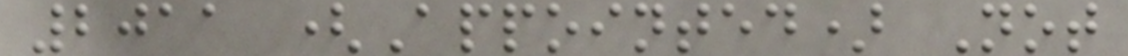2011 (Appointed) Not
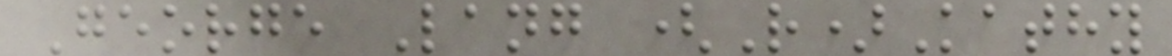George Lang (R)Kathy
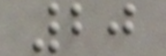20
